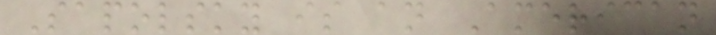Sapolsky is an American
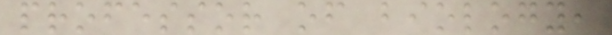professor of biology,
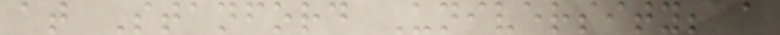at Stanford University; a
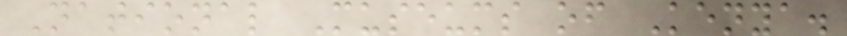National Museums of Kenya.
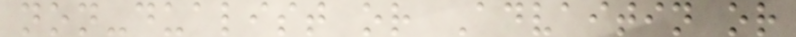non-dualist or Advaitin or
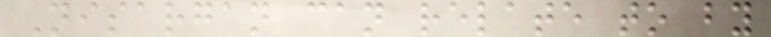Nisargan can relate to by
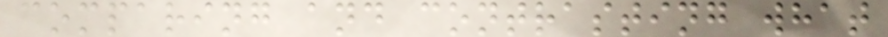comparing and contrasting what
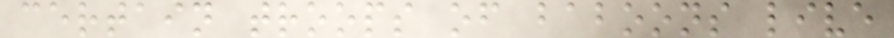certain troops of baboons live
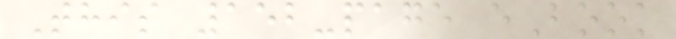This 152-page eBook
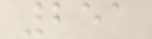251
